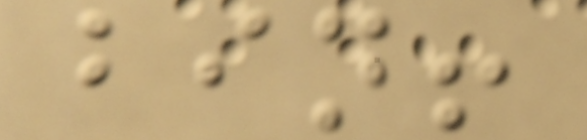bin!
